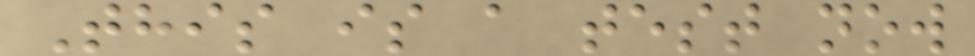This is a test now
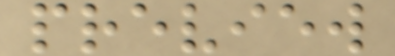preview
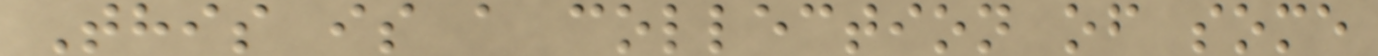This is a collection of some
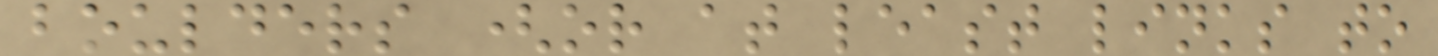boulders (or at least links to
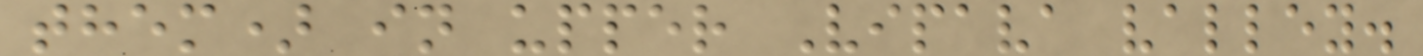them) in upper Vipava valley.
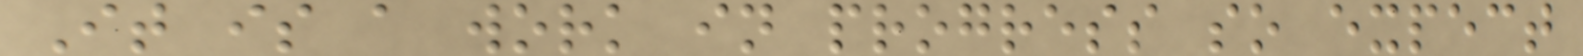It is a work in progress so expect
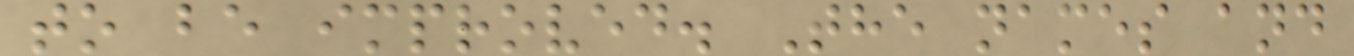to be improved. The names and
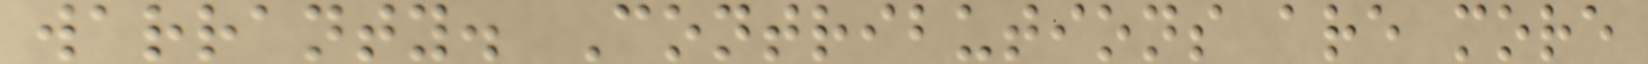warranty. Contributions are more
